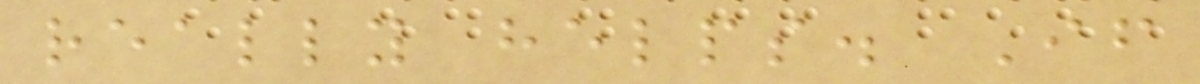really helps. If
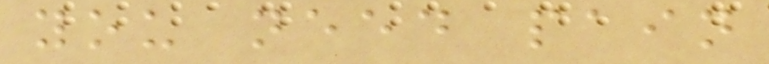you need pain
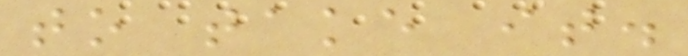to take it.
